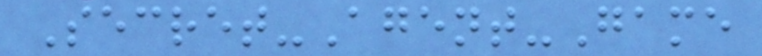Secret-Agent-Game
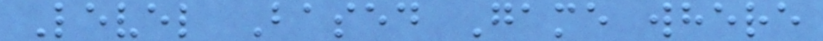Level Based Game where
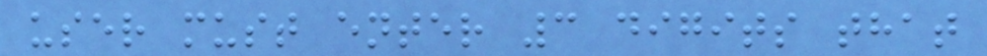user must enter 3 digits that
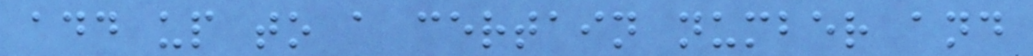add up to a certain number and
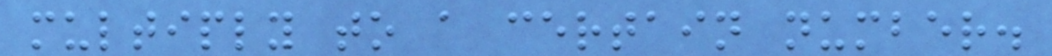multiply to a certain number.
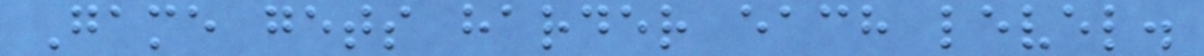Game gets harder each level.
